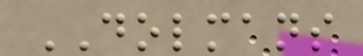DOLMANS
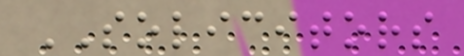SOLICITORS
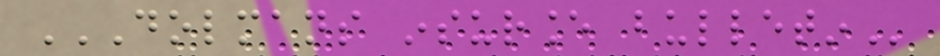DOLMANS INSURANCE BULLETIN
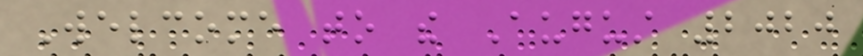Welcome to the August 2020
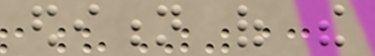edition of the
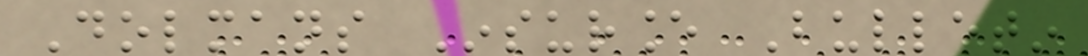Dolmans Insurance Bulletin
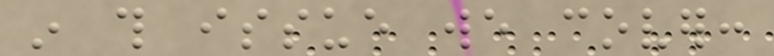in this issue we cover:
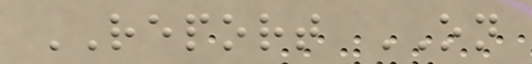REPORT ON
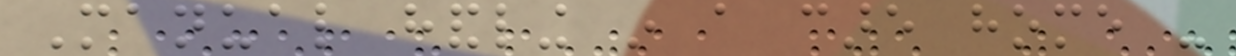Manual handling in a care home -
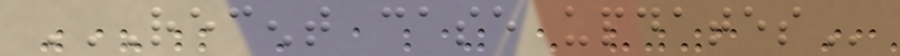RECENT CASE UPDATES
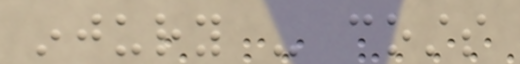injury - costs
